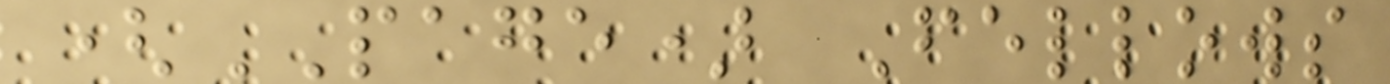(PAGE) Fellows
